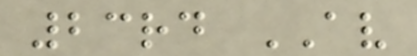23rd AV
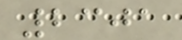2301
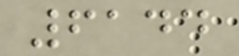6144
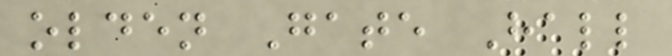olden Gate Hall
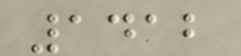1412
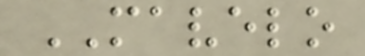MAVELO
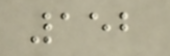152
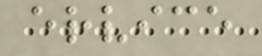ervice
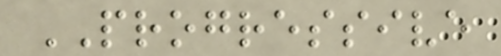PROGRESSIVE
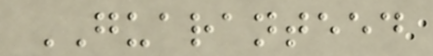GUARANTEED
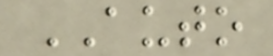AUTO
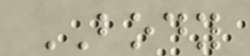BODY
